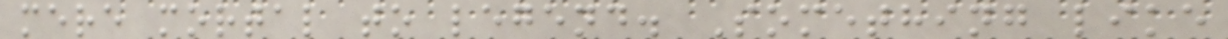mere mortal to legend. Something like
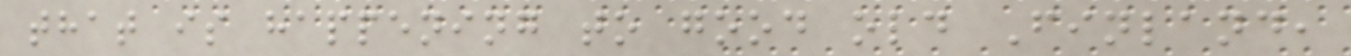that is happening to good old Finland,
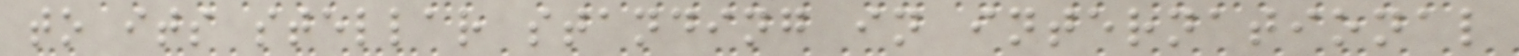to its stellar standing in international
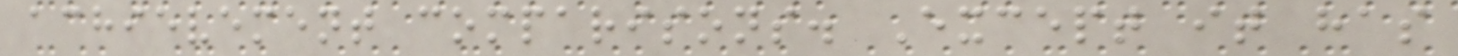achievement comparisons. Except it has
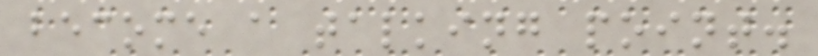become a talking point.
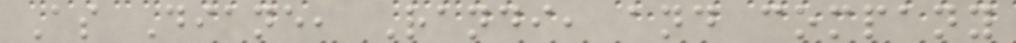As Diane, Randi, and company
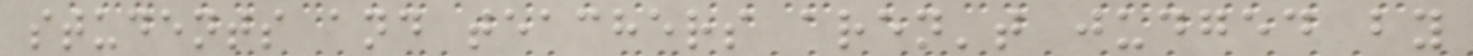students and teachers aren't judged by
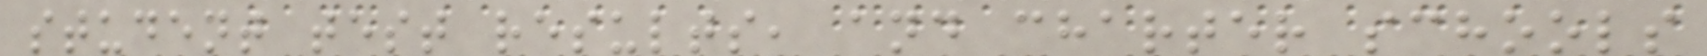student test results, and charter schools
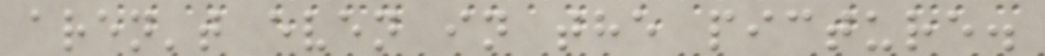aren't even in the picture.
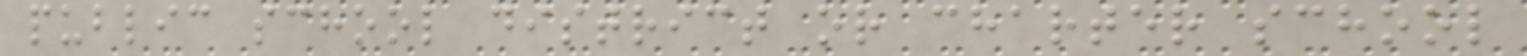public school district or charter school
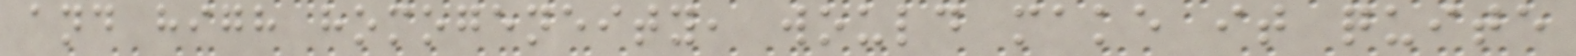and high homogeneity, would make it quite
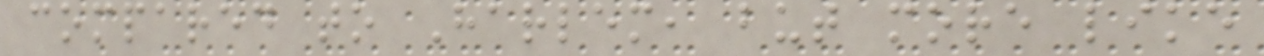compared to Harlem, but more like
